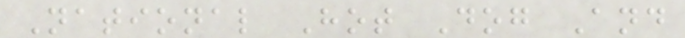National Hot Dog And
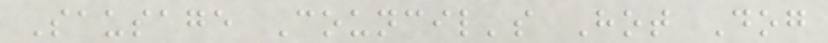Sausage Council's Hot Dog
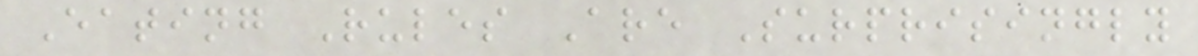Eating Rules Are Surprisingly
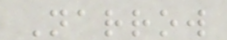Narrow
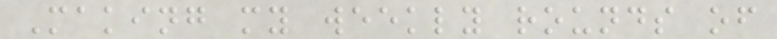Making my weekly rounds of
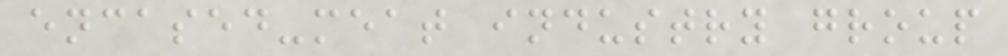encased-meat industry group
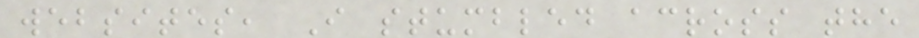websites, I stumbled across the
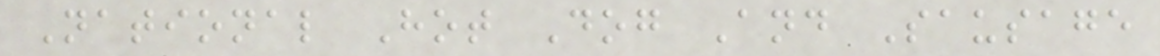National Hot Dog And Sausage
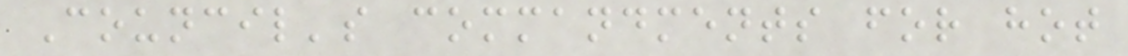Council's commandments for hot
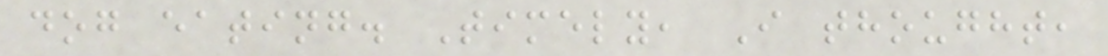dog eating. Timely, I thought,
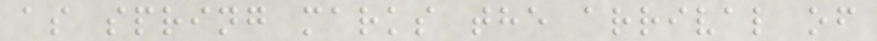as spring marks the arrival of
